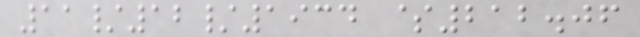11/12/1934 $212.06
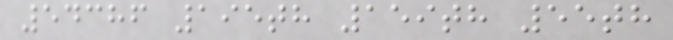54386 195th 159th 55th
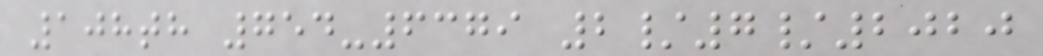108th 754-6379 2/7/2020
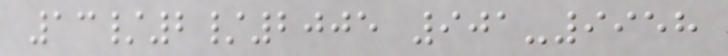13/2/2005 901-9958
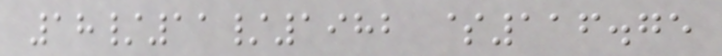18/11/1982 $116.75
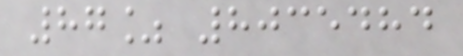87% 8035484
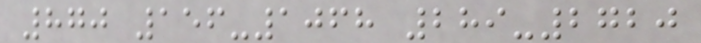870 156-1068 289-2720
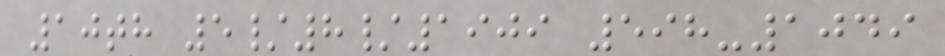10th 5/8/1909 598-1049
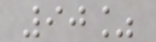90%
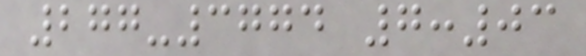277-3774 7:03
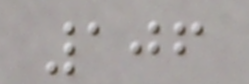106
